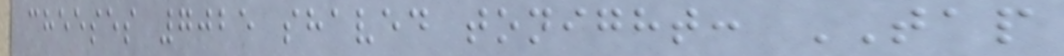cheeses 7025 shaved tonight: TAP
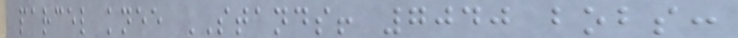parcel knee STANDS! 7040 bobs:
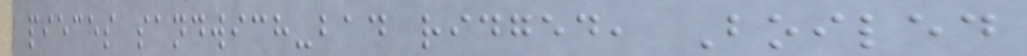pieces sandwich-bad ridged, Boiled
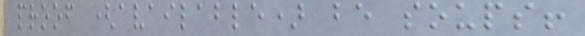proof (available) be soups!
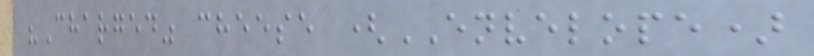"Charged" cheese (ENVELOPE)
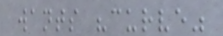wants "curve"
